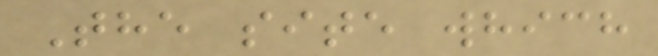The site which
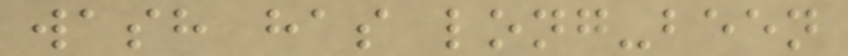wash has long-been
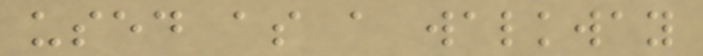used as a walkway
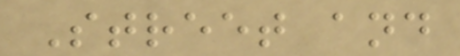Street and
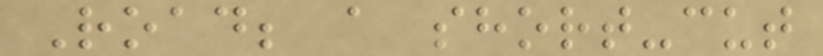Road; a short-cut
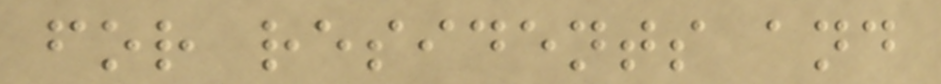for residents and
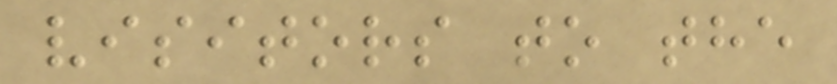visitors to the
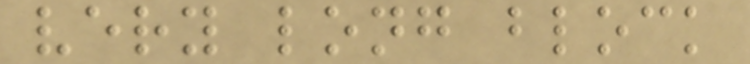very long block
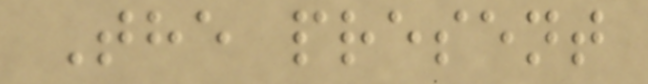The present
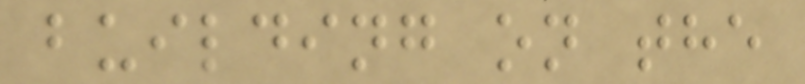building on the
